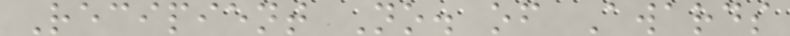Recipient No. of Awards
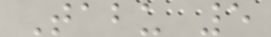Tabu 5
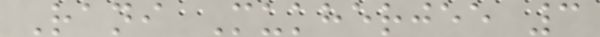Rani Mukherjee 3
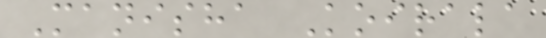Manisha Koirala
